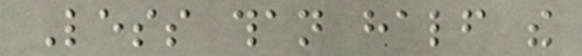Less than half the
